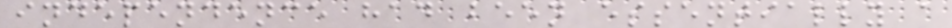independence had been essentially a
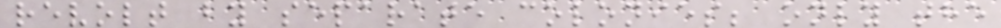revolt by separate colonies; only the
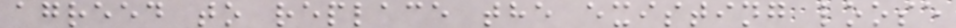agreed to replace the existing loose
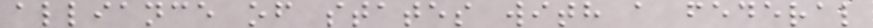alliance of states with a federal
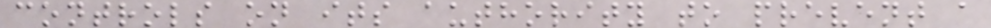controls on its authority to prevent a
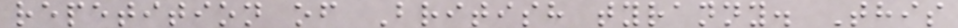repetition of British tyranny. This
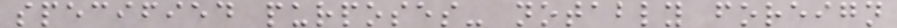specified purposes- notably foreign
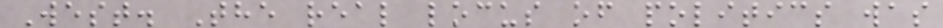West. The real locus of politics was
